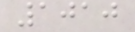1010
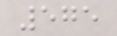575
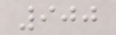900
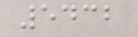5432
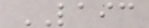LAIC
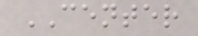CENTER
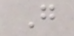G
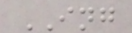ING
